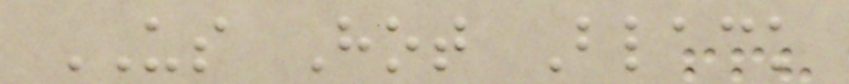US Hot Black
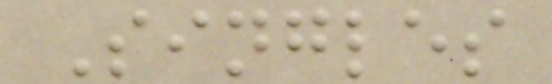Singles
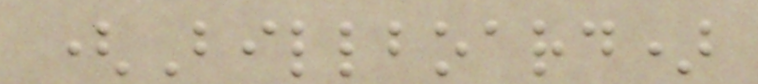(Billboard)
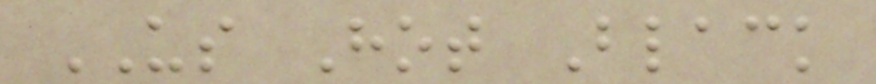US Hot Black
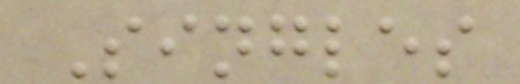Singles
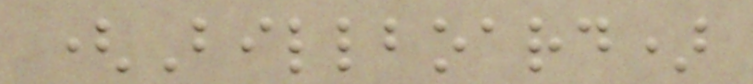(Billboard)
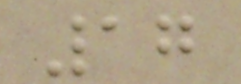17
